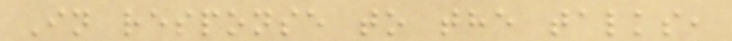In response to the talks,
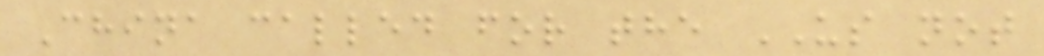China called for the US not
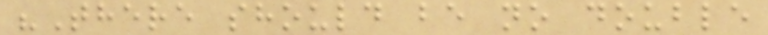"There should be no double
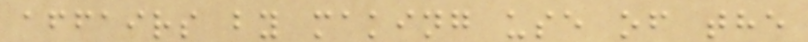affairs by making use of the
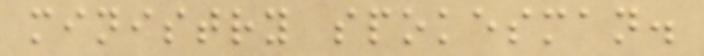ministry spokesman.
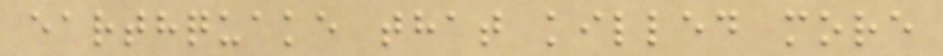earthquake that killed more
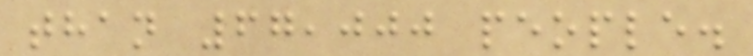than 67,000 people.
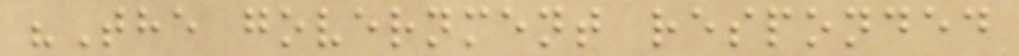"The government responded
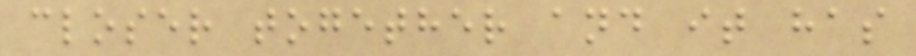closer together and it has
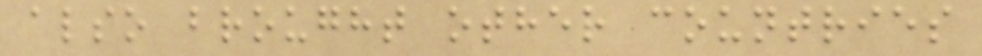also brought other countries
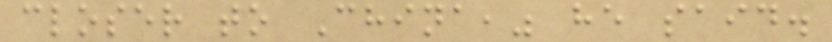closer to China," he said.
